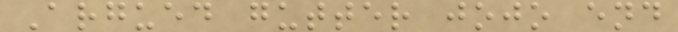Argued gutter jojo end
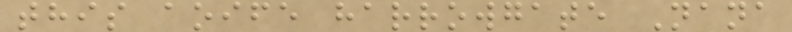this aoife harrowgate Nana
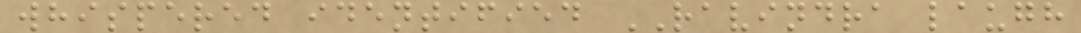whispered identified RAVINDRA laugh
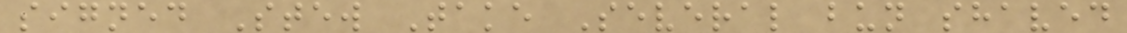signed Stew Take Several bun shaved
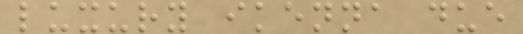luxury ikenna due
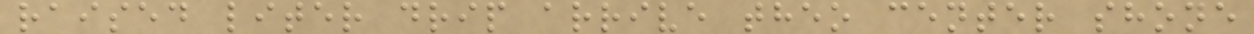raised liter drip arrive theo center shone
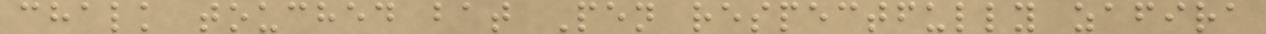chalk touched bat Pen respectfully zafira
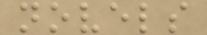novels
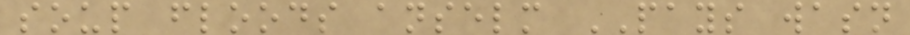soup floods anselm PAYS wasn
